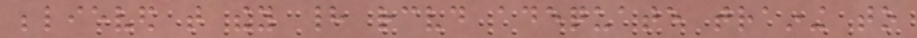believed that they had received adequate training to
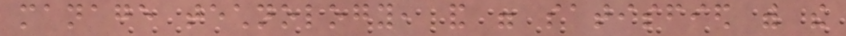manage technology, and were satisfied with the
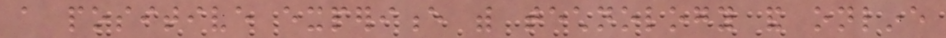a positive experience with technology and online
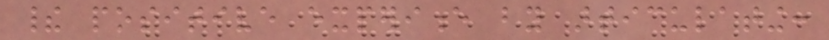their positive experience by articulating:
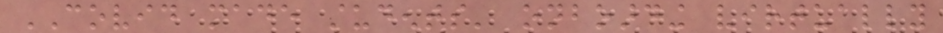COVID made students' onboarding virtually
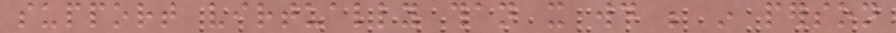support virtually than it would be in person
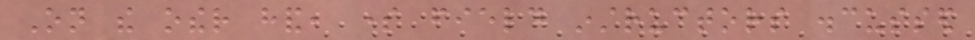On the other hand, some field instructors discussed
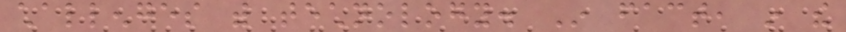challenges with technology. In fact, in the
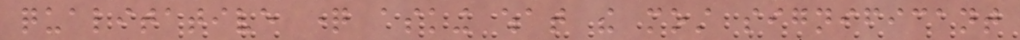qualitative question asking what the most significant
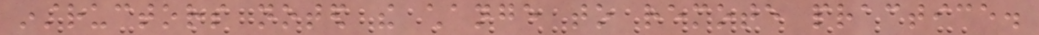instructors noted the change to remote practice.
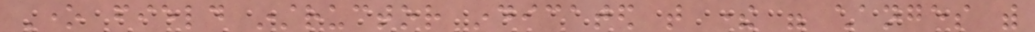One field instructor indicated that there were changes with
